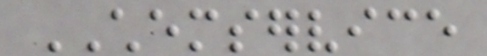CHEMSERVICE
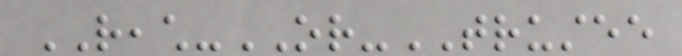REACH-OR-TRUSTEE
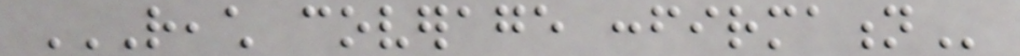REACH COVERAGE CONFIRMATION
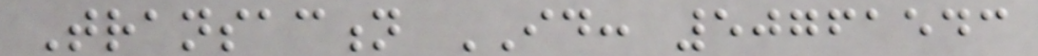Transaction ID: 50761543
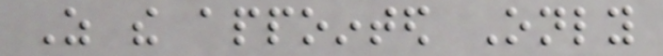As the appointed Only
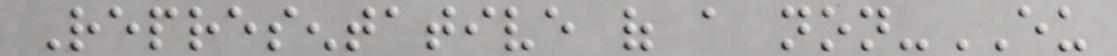Representative of a non-EU
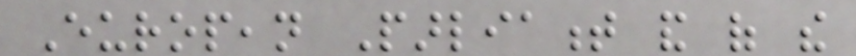European Parliament and of the
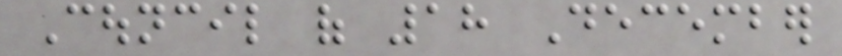Council of 18 December
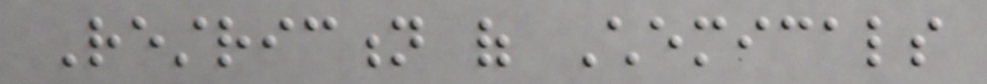Restriction of Chemicals
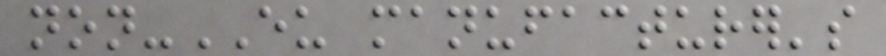non-EU manufacturer's
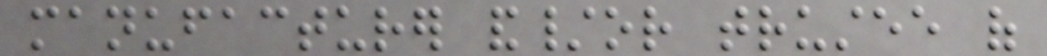manufacturer and/or trustee of
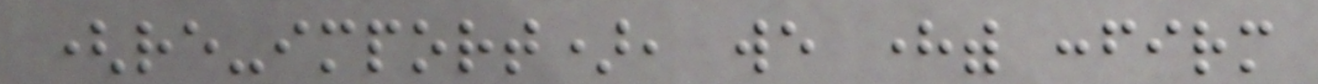(re-import), we herewith confirm
